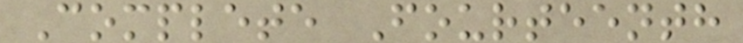Complete Fourteenth
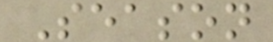Season
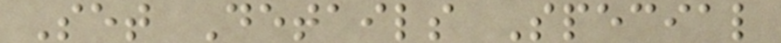Set Details Special
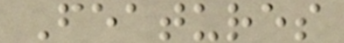Features
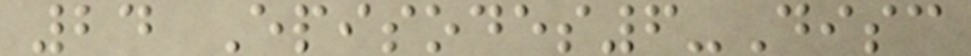24 Episodes6-Disc
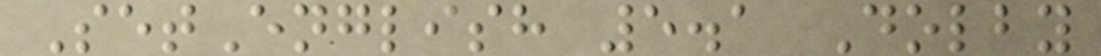SetEnglish 5.1 Dolby
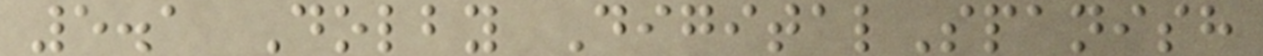5.1 Dolby DigitalSpanish
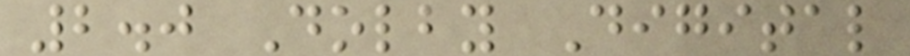2.0 Dolby Digital
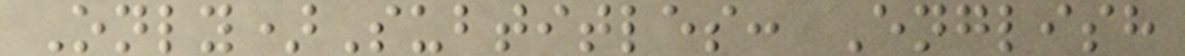Only)Subtitles: English
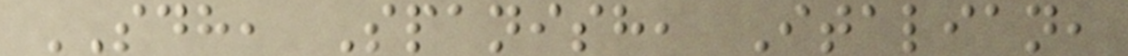SDH, Spanish, Italian,
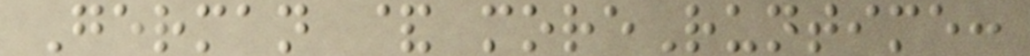German & moreRuntime:
